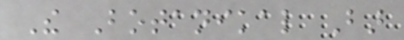The Botanikal Bar
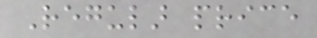Regular price
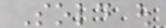Sold out
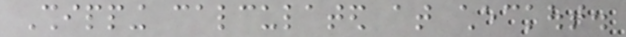Shipping calculated at checkout.
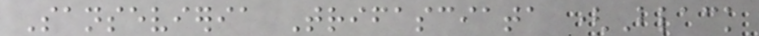Sansevieria Trifasciata (Black
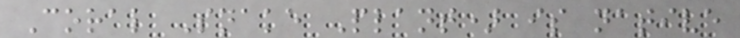Coral Snake Plant) is native
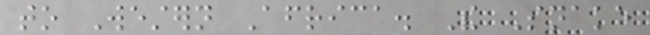to Western Africa. The Snake
